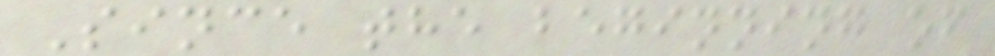Since the beginning of
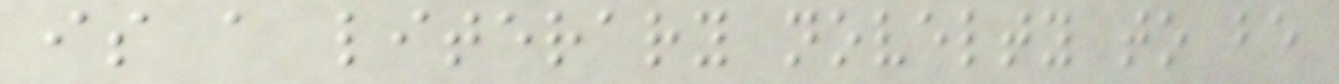is a literary novelty to be
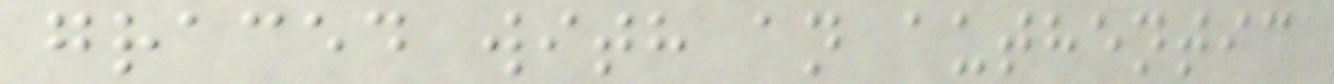graced with an authentic
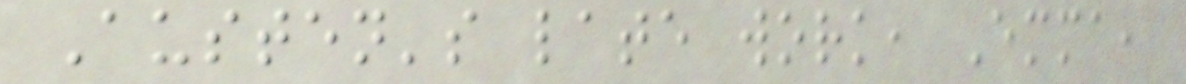Austen's late work, Emma,
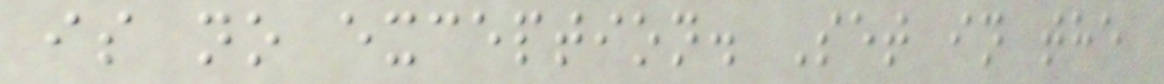is no exception. Set in the
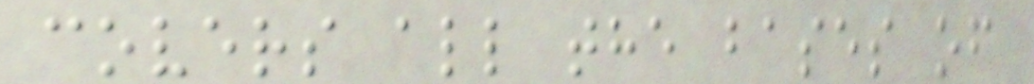covers all the bases of
